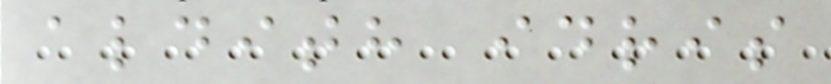aldith idris
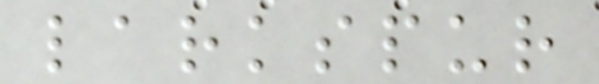larkspur
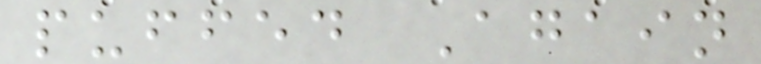puffed Again
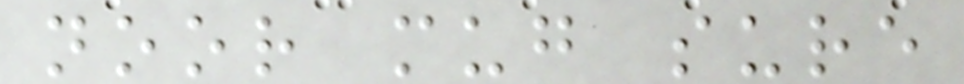noor mug sure
